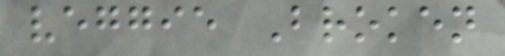veggie Broken
